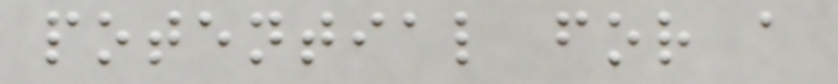potential for a
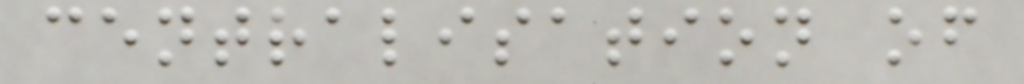centralisation of
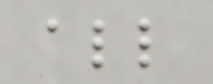all
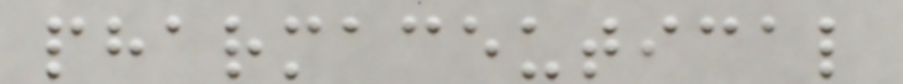pharmaceutical
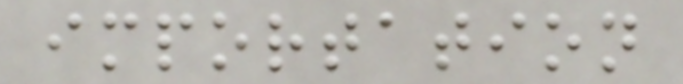importation
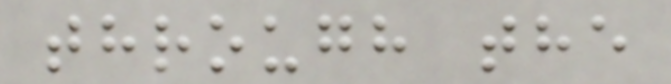through the
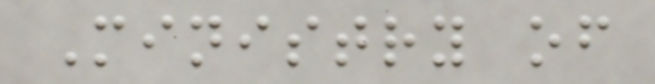Ministry of
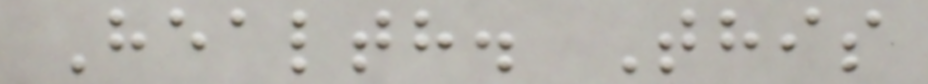Health. This
